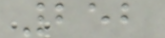252
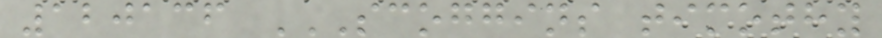120136 SCOGGINS TIMOTHY
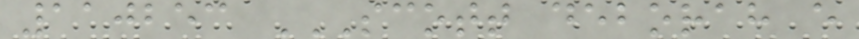110253 SCOTT DEBORAH E
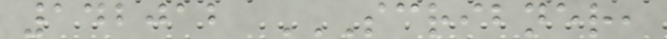142012 SCRIBNER,
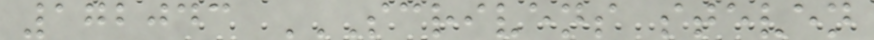172043 SCRIVENS STEVEN
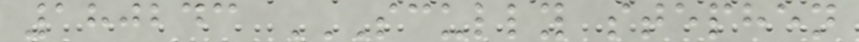180243 SCULLY STEPHEN
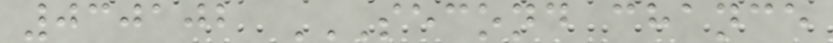030102 SECOND CHANCE
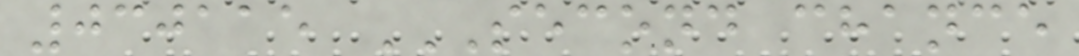030115 SECOND CHANCE
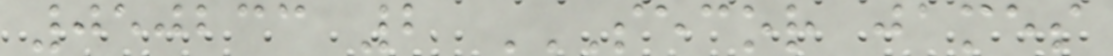050233 2 SECOR JAMES
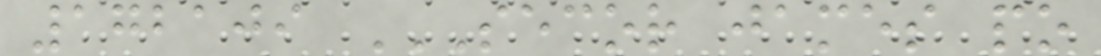172109 SECOR JAMES PO
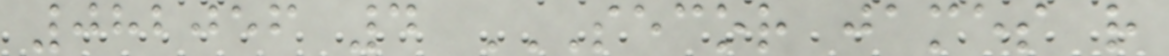082056 4 SECOR JAMES R
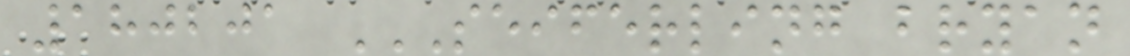180201 SEIFERLING BRYAN
